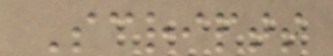Scripts
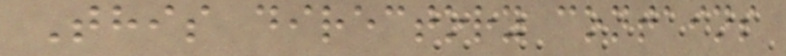This directory contains
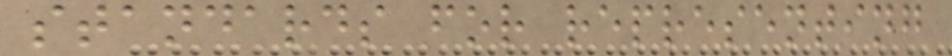standards for representing
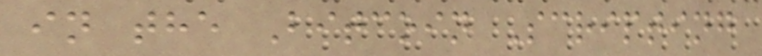in the Bitcoin Scripting
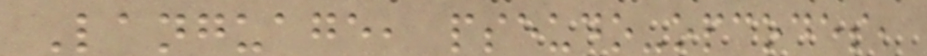Language, pseudo-opcodes,
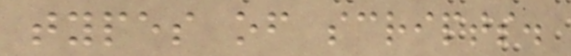types of scripts.
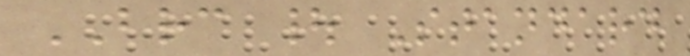BRC | Standard
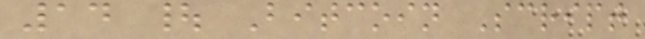14 | Bitcoin Script
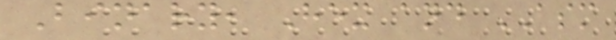Binary, Hex and ASM
